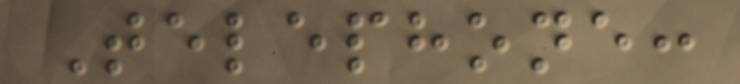Telephone:
